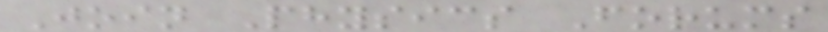Join Physics Forums
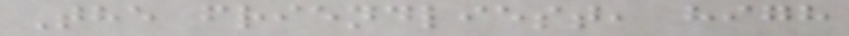The friendliest, high
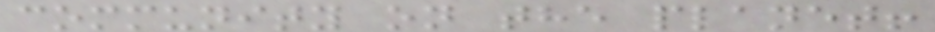community on the planet!
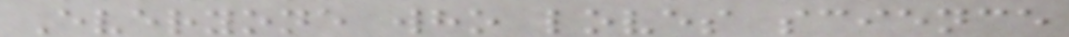Everyone who loves science
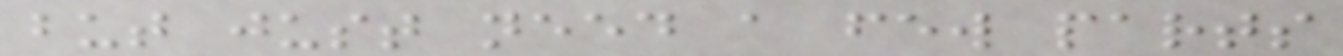but just need a few parts
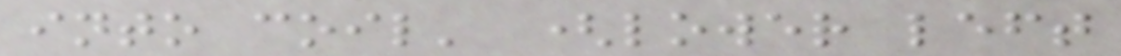into coil' (lower left
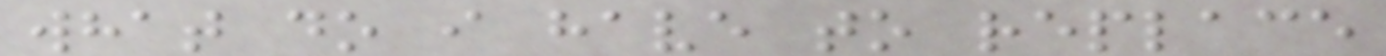what do i have to replace
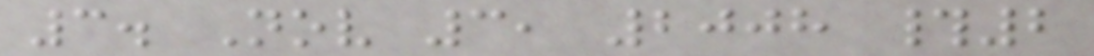3. Nov 3, 2008 #2
